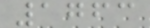1763
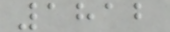1812
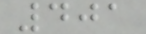401
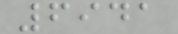6941
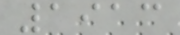1913
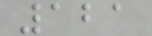121
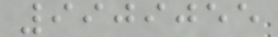9909055
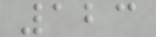123
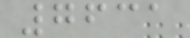7631
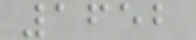1652
